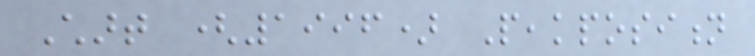Chart (1996) Peakposition
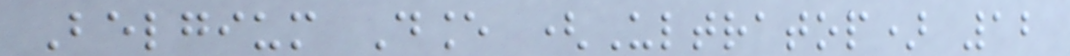Belgium Dance (Ultratop) 12
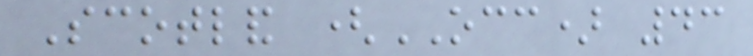Scotland (OCC) 43
